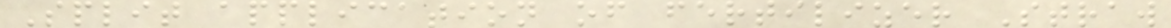Split application of fertilizer Straw
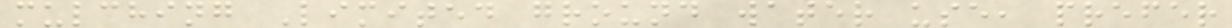mulching Limited ground water use, prefer
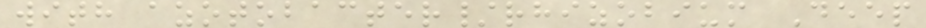with azotobacter/rhizobium Deep
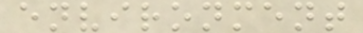environment
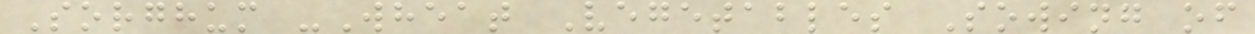Sorghum -Wheat Vegetables Sowing of
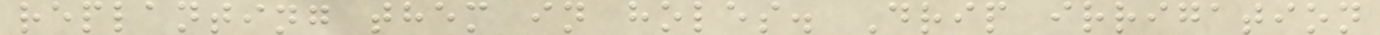replanting them in holes. Drip irrigation
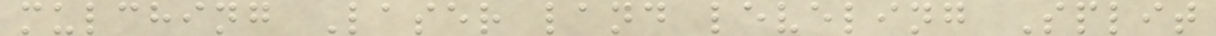mulching Laser land leveling Split
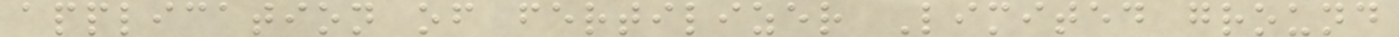application of fertilizer Limited ground
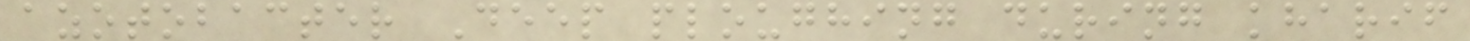azotobacter Deep ploughing during kharif
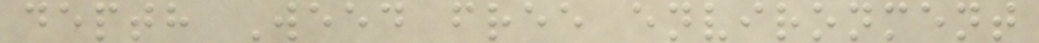depth Weed free environment
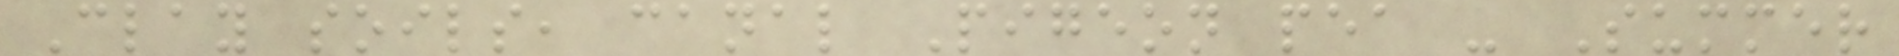Clay soils, canal Pigeon pea - Summer
